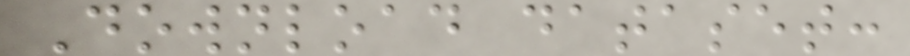Download dataset:
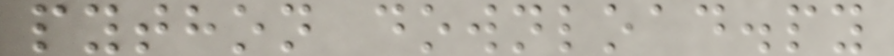python download.py
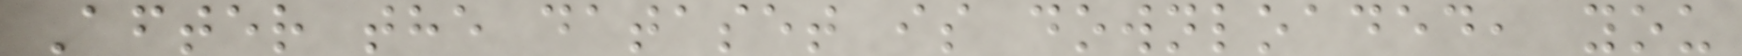After the dataset is downloaded, you
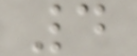4
